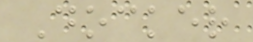Docker
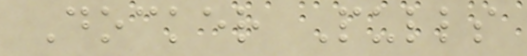Docker Pulls
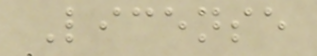License
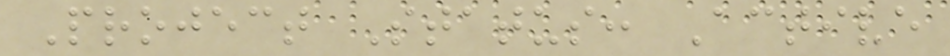Project Status: Active
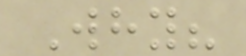Why?
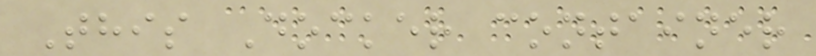This Docker container
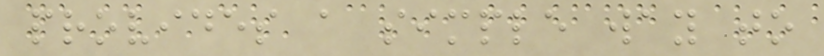provides a simple way to
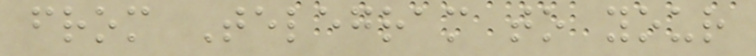from Telegram to your
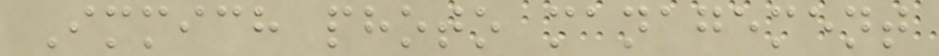Immich photo management
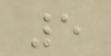5
